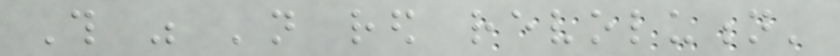This was 'not red revolution'
